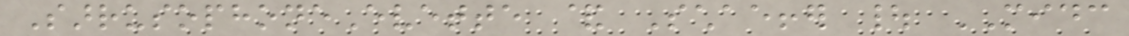SarrusophoneEvette & Schaeffer | MIDC
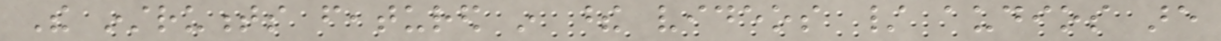The instruments featured in these videos / audios are
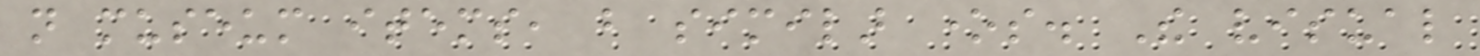not museum items, but similar ones. The visual
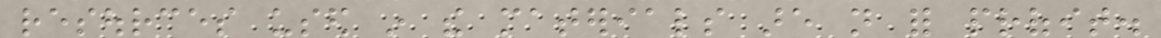resources used in the materials are not for profit.
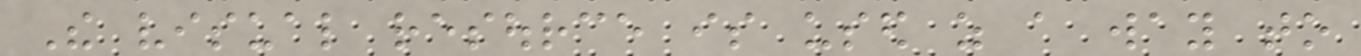The visual resource is used as a way to
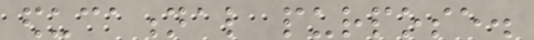educational purpose.
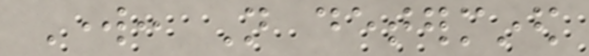Work: Not determined
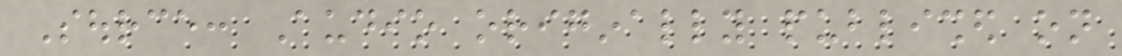Source: Audio originally published on
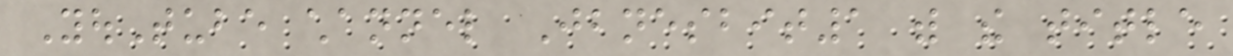YouTube channel Jbnesbit1 with the title
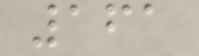161
